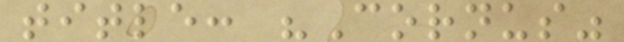title: "Cornus"
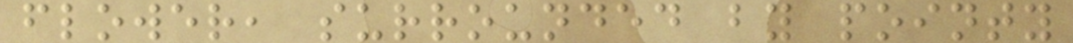flower, surrounded by pointy
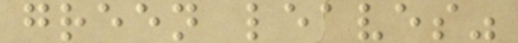green leaves"
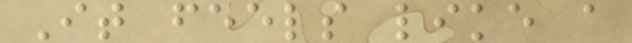It feels like a
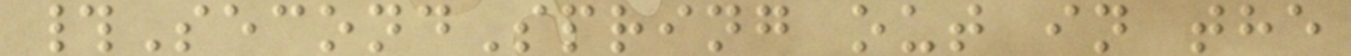#SecondSpring out in the
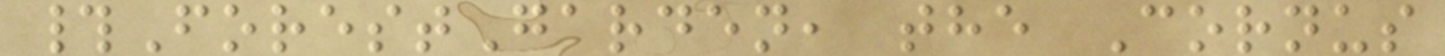#ForestGarden, the Cornus
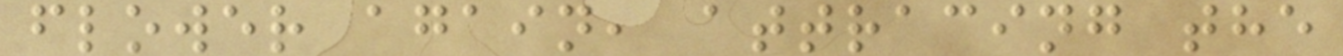flower again, attracing the
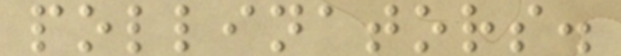pollinators.
